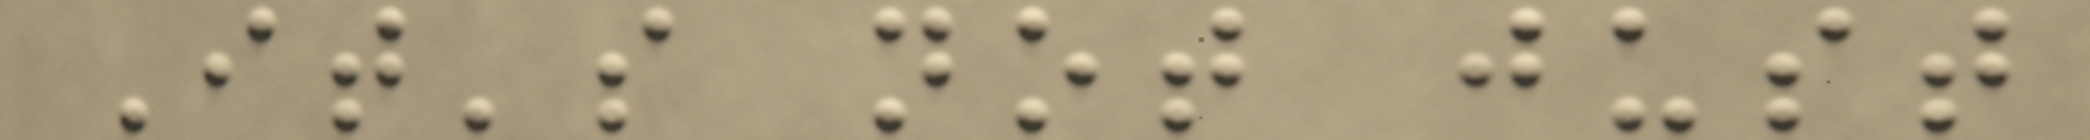It's not just
